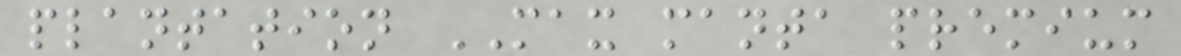plantation MAX manta premium
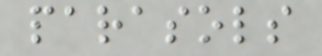parasols
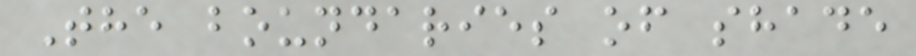The boundaries of shade
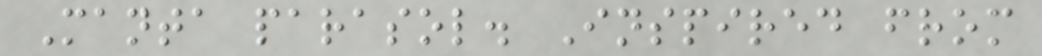Manta parasol. Inspired from
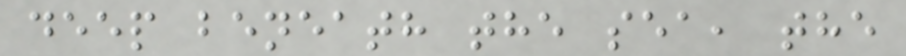deep beneath the sea, the
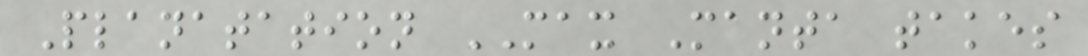Planatation MAX Manta takes
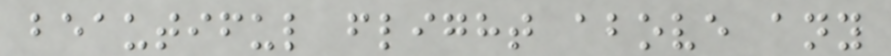beautiful flight above any
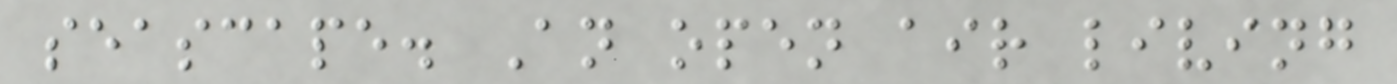seascape. An open air living
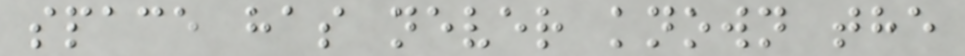space has never known the
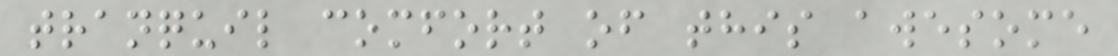tranquil comfort of this awesome
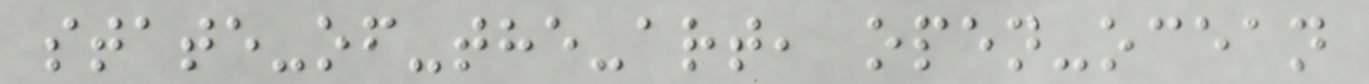state-of-the-art, open-ocean
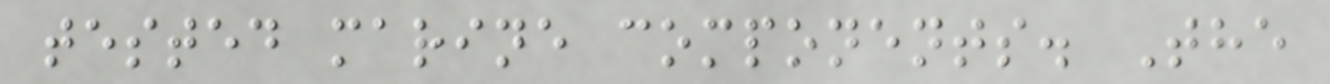tested marine components. The
